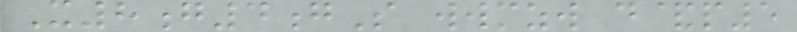X8g4gS wwmzw d&p5
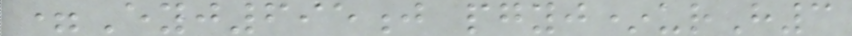=Eyj695j pgyj*urH3
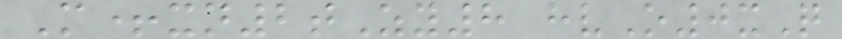M+xn2tZy8 hvO0xQ
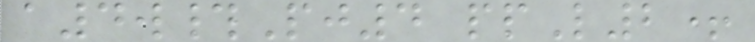a4w#Pj4 ppL2+
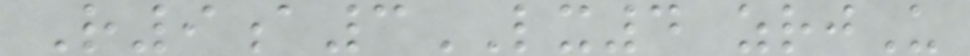R9a3LX4 zrjU
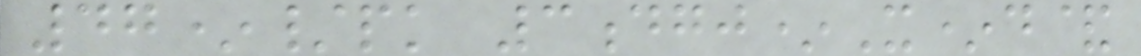47*/pk 3dgj*X*d&
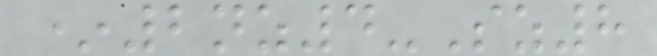*2nz4-Sz8
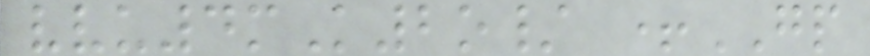vvu4mK2o/ +GP
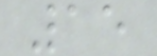15
